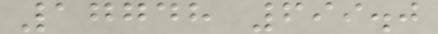17748 699.0
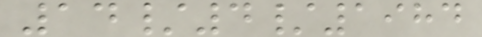14/4/1984
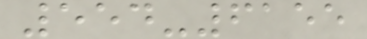554-6155
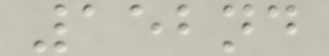152nd
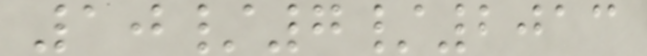10/7/2013
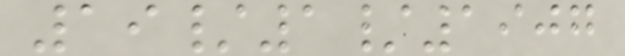19/1/1907
